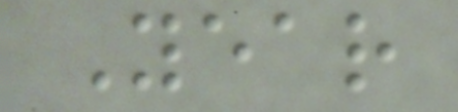Year
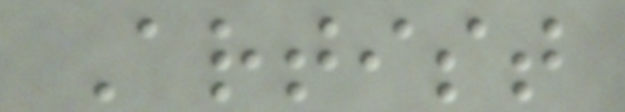Artist
